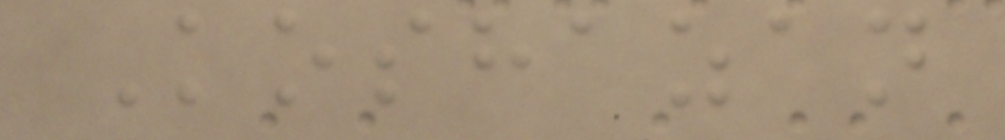Koshazan
